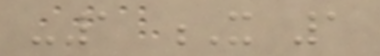-1 X 1
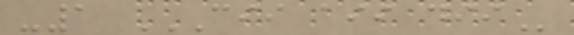-1 CII AII DII
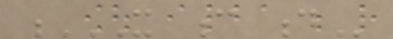X C D
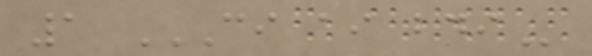1 CI AI BDI
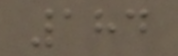184
